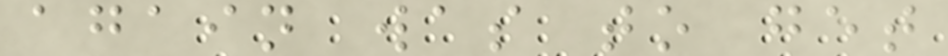again was to get
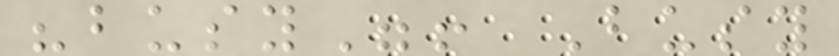"busy"! Busy
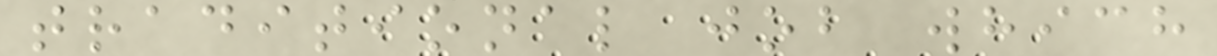traditional job which
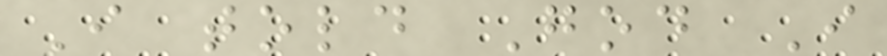I told God I
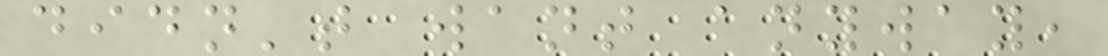didn't want anyway,
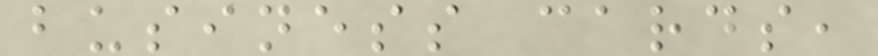business cards,
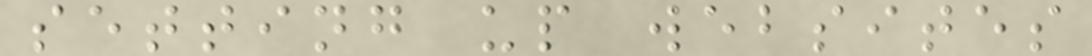setting up websites
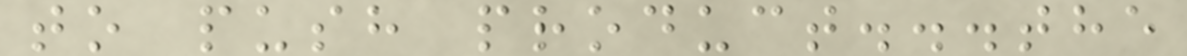to push product...the
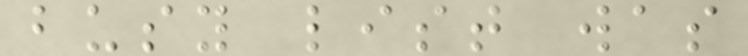busy list was
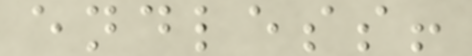endless!
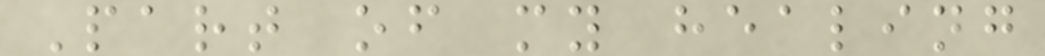Part of my healing
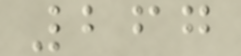267
